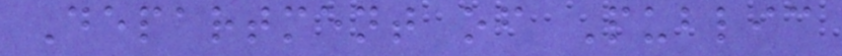Department of Public
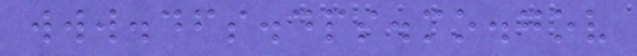www.dfs.dps.mo.gov
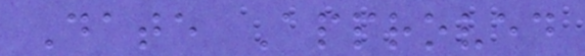Date Approved
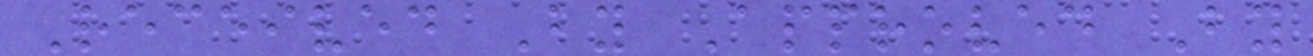Received By Approved By
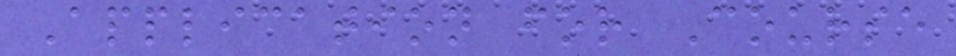Application for Course
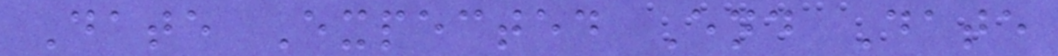Date Expected End Date
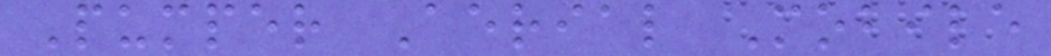Pumper Aerial Mobile
